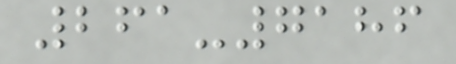261-7186
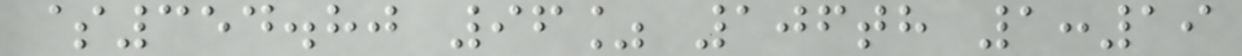$354.80 96% 106th 1:19
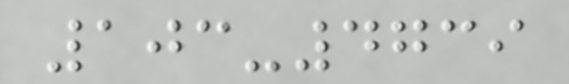103-4739
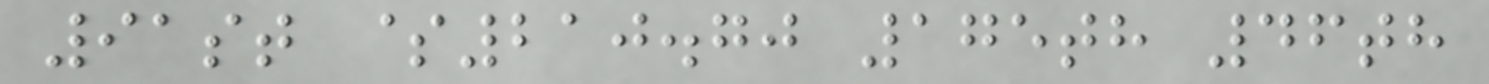91st $210.70 175th 46th
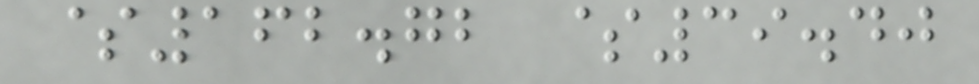$162.72 $39.40
